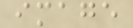image
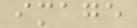image
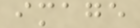image
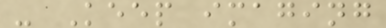- Keep imaging
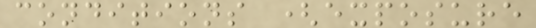conditions (exposure
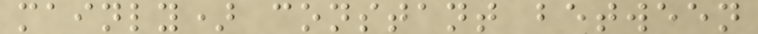mainly) constant between
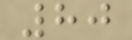80
